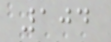104
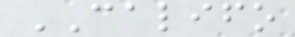CALIFO
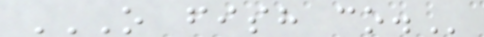O FISH CO.
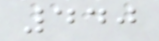440
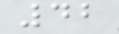42
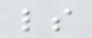ls
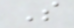S
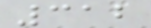312
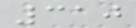310
